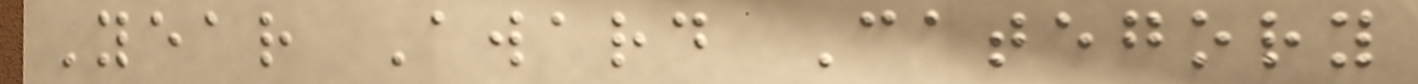Year Award Category
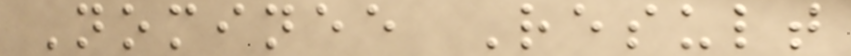Nominee Result
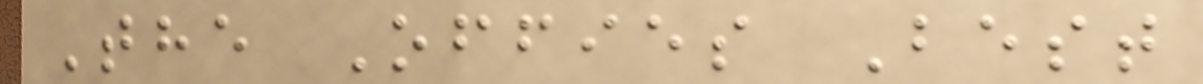The Offies Best
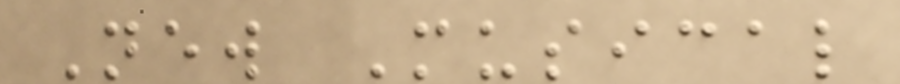New Musical
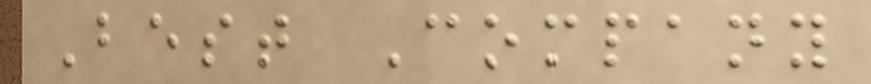Best Company
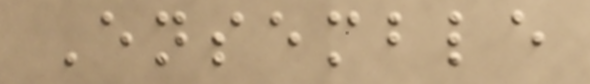Ensemble
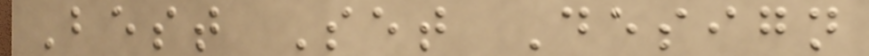Best Set Design
